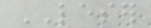LESER
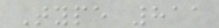Type 811
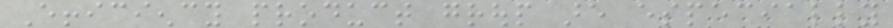Efficiency product group are especially
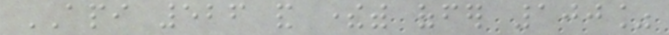API 526 and therewith offer 100%
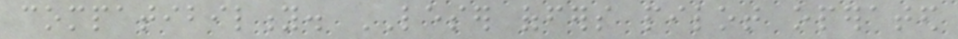compatibility. LESER offers pilot operated
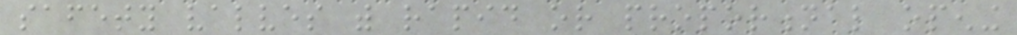safety valves with rapid or proportional opening
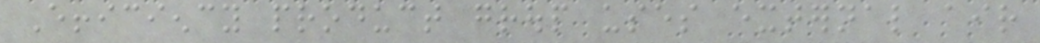Efficiency product group uses external air
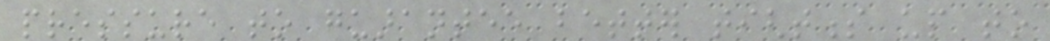pressure to guarantee better tightness up to
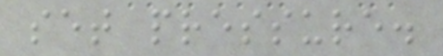set pressure.
